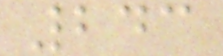243
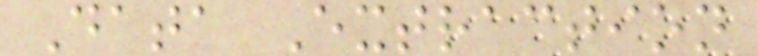Data Extraction
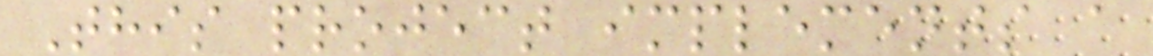This project implements a
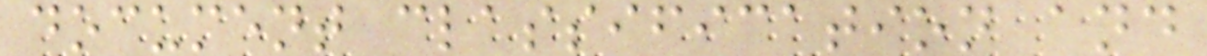document classification and
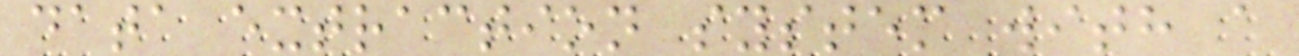data extraction system with a
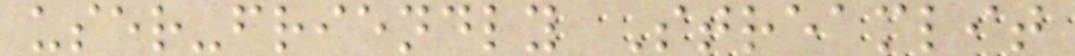user-friendly Streamlit
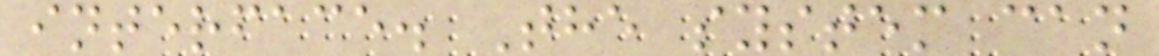interface. The system can
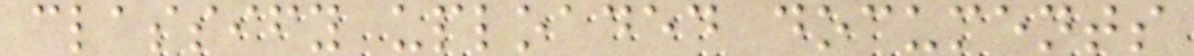classify uploaded documents
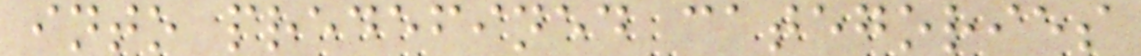into predefined categories
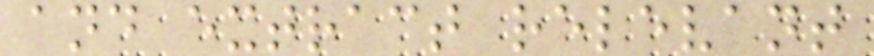and extract relevant
